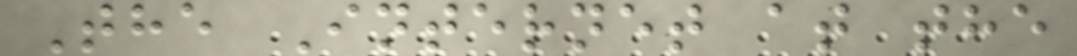The Internet at the
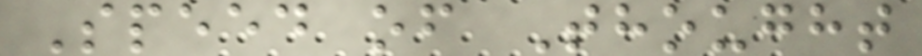Speed of Thought
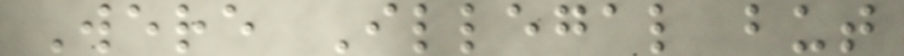Were Illegal but
